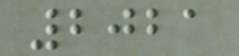2021
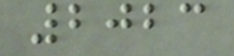2023
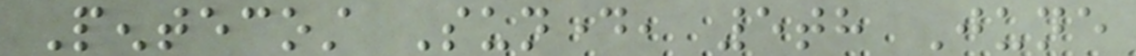Pentecost Sunday, 5th June
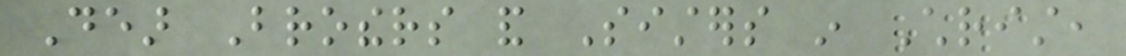Dear Brothers and Sisters in Christ,
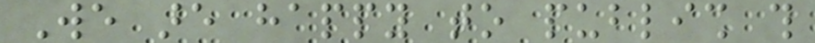We are happy to publish this
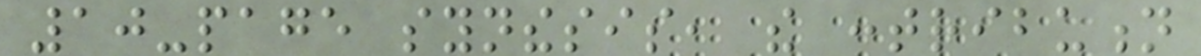10-page synthesis, the contribution
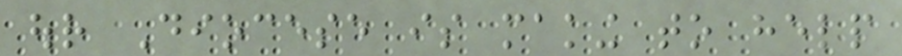our Diocese is making to help
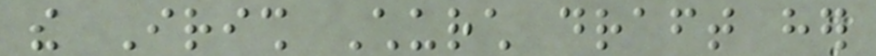the Irish Church draft her
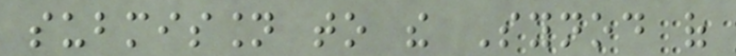submission to the Synod of
